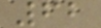62
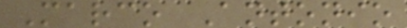Marco Antonio
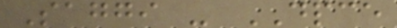Saggi - DPCE
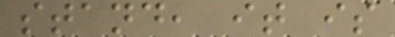stand, it is
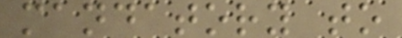mandatory to
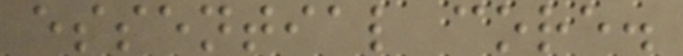essential core.
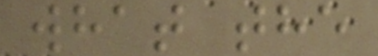what the
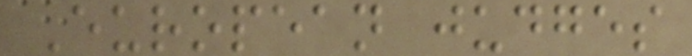European judges
